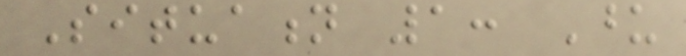Situation 1: Upon
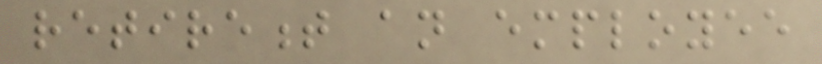retirement an employee
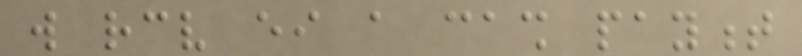will receive either a cash payment
